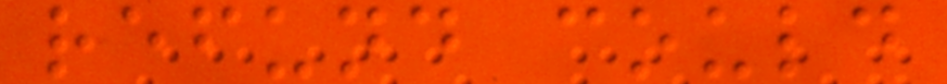refund could
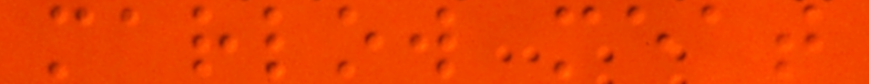marlow meat
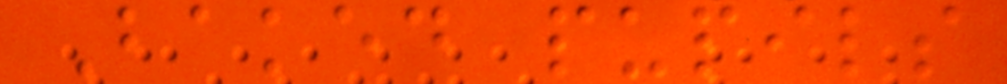Baked pupils
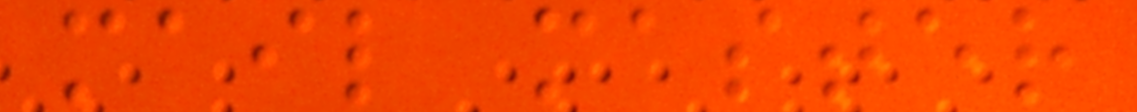mail master
